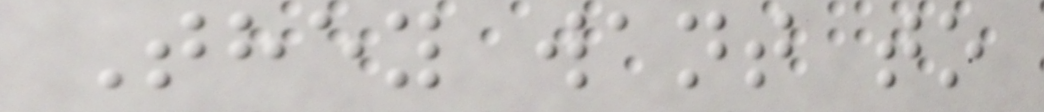They want to
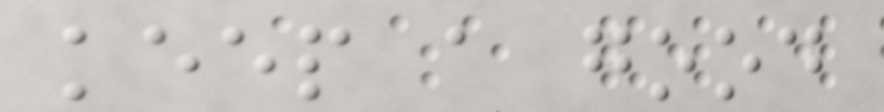keep a good
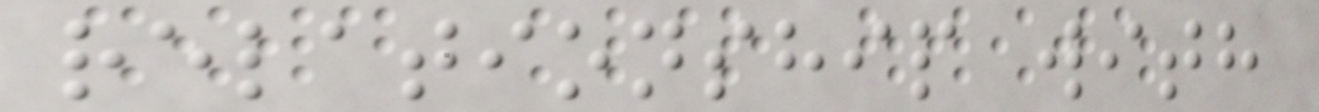relationship with
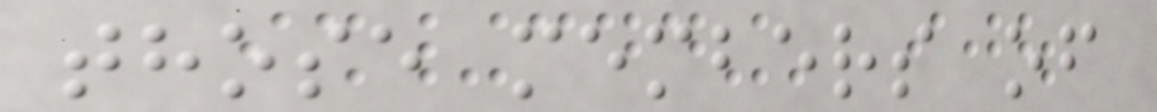those members of
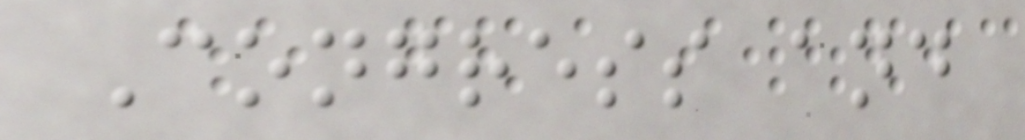Congress and
